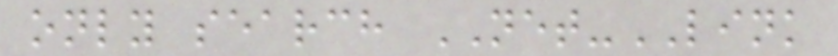only search NET-LINK
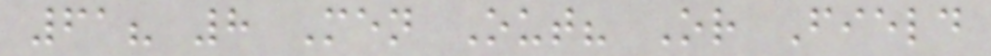61? 8 Men Out? Or Field
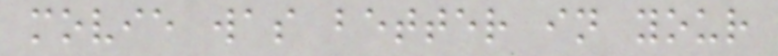movie was better in your
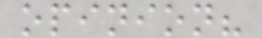opinion?
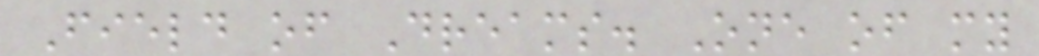Field of Dreams. One of my
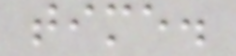time.
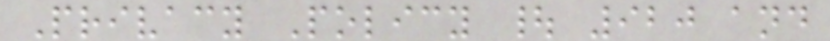Privacy Policy | 920 and
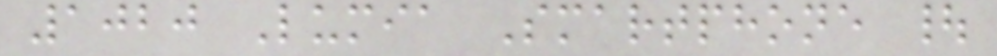1020 Lumia Smartphone |
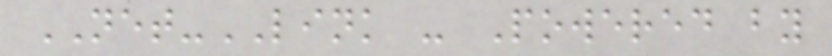NET-LINK - Powered by
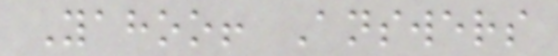Yahoo! Answers
